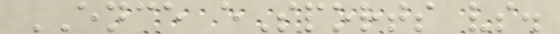ENCE eSports vs.
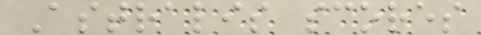Astralis scores
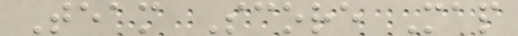Team Score Map
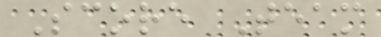Score Team
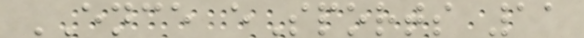ENCE eSports 11
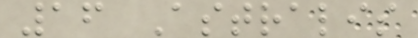16 Astralis
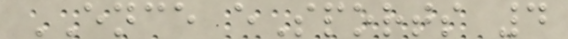ENCE eSports 4
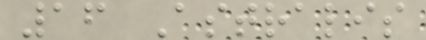16 Astralis
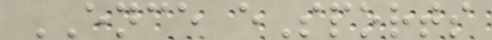ENCE eSports
